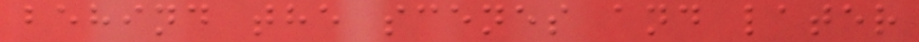behind the scenes and later
